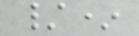/*
